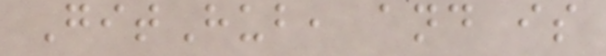GitHub, and is
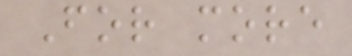For more
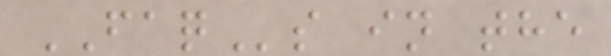FAQs in the
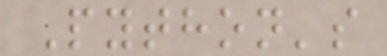Python's
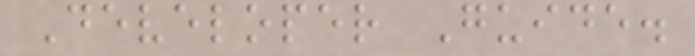Developer Guide.
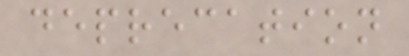deprecation
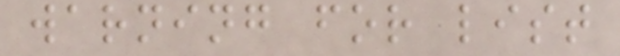warning for list
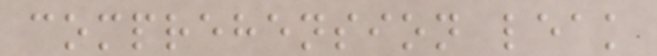comprehension leak
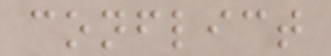conflict
